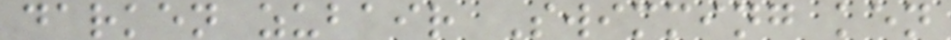darken zubair Swimming ken
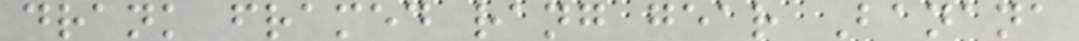drank framed rang gear Banana
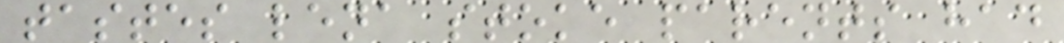tastes lena stoke parents had
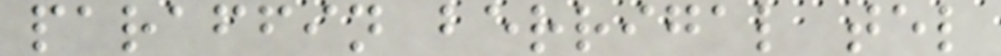paraffin berrigal tel
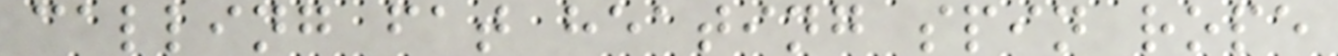calling fat heating spin rope
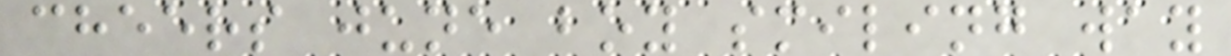cheers june boy smiling way
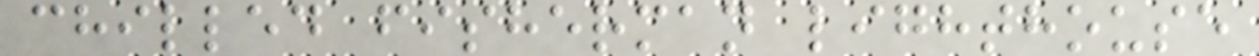chilled fisherman lighthouse
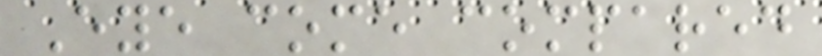Eye come compared
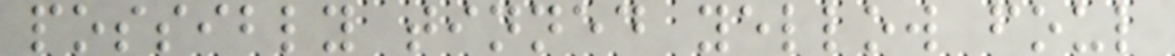possibly tinned yellow foul
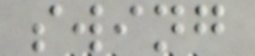swing
